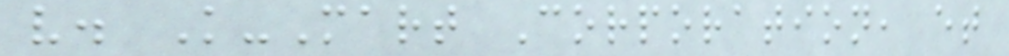v. K-Mart Corporation, et
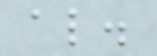al.
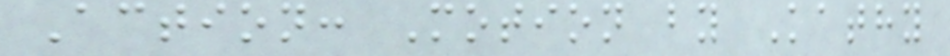Action: Motion by Kathy
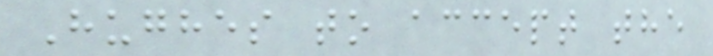Hughes to accept the
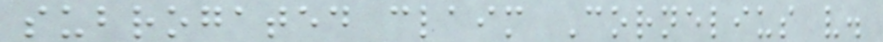subrogated claim Cornelius v.
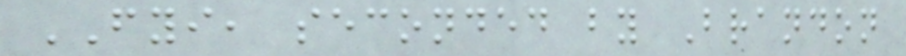FYI, seconded by Brandon
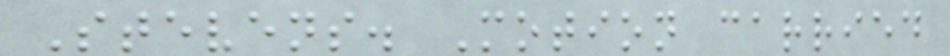Stevens. Motion carried
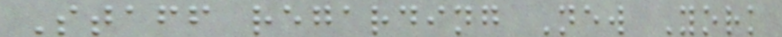Staff regarding New York
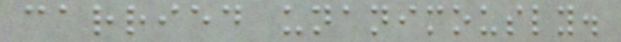carried unanimously.
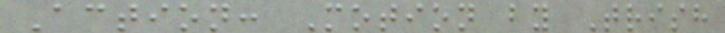Action: Motion by Trish
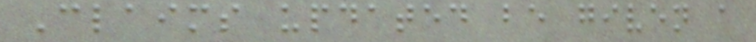Claims updated be given a
